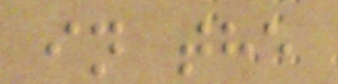in the
